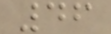46
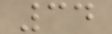34
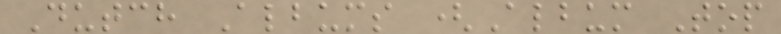Dutch Albums (Album Top
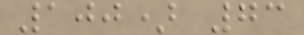100) 73
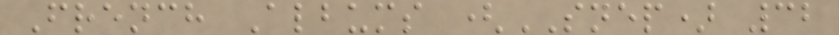French Albums (SNEP) 32
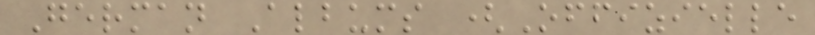German Albums (Offizielle
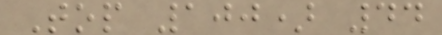Top 100) 44
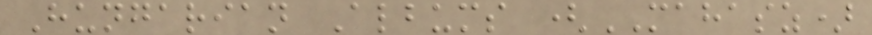Hungarian Albums (MAHASZ)
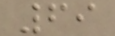69
